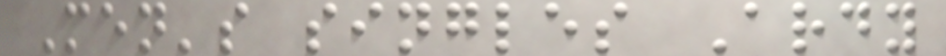Men's singles Ardy
